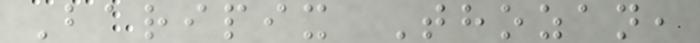Baripix Thozan,
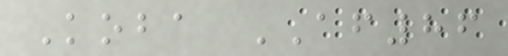Koba AF86
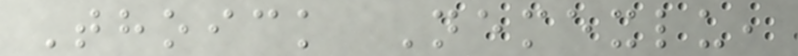Thoick Nemexlu,
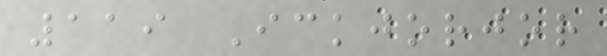119 Ickjorjor
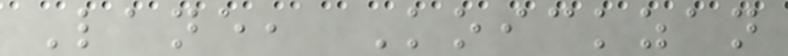Lane, Koickzan
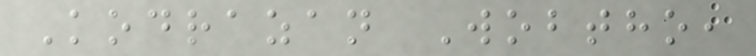Kodrazan Wobtho,
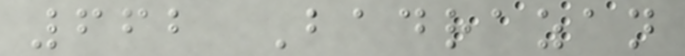662 Badrazan
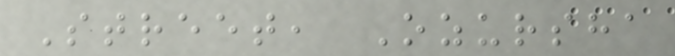Street, Ozursha
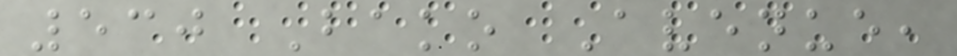530 Bako Avenue,
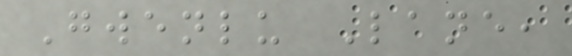Gwenlu Lane,
